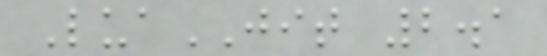LuaJIT 2.1
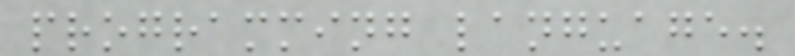programming language.
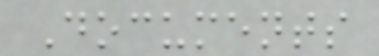Documents
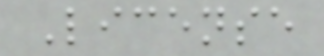License
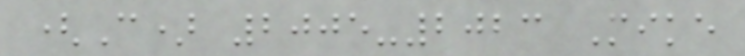(C) 2005-2023 Mike
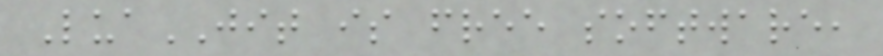LuaJIT is free software,
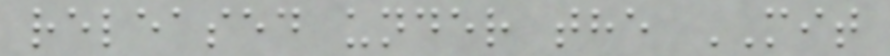released under the MIT
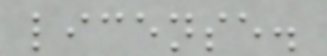license.
